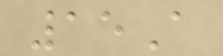15A
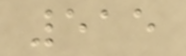515
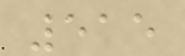515
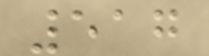517
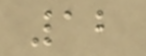12
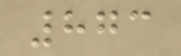873
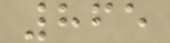865
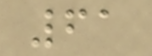61
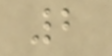2
